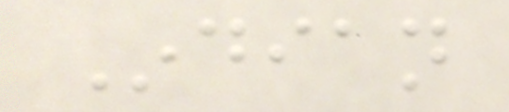Indian
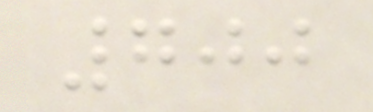700
